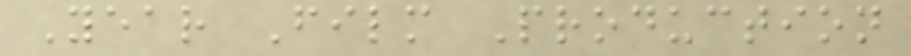Year Film Production
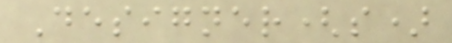Designer(s)
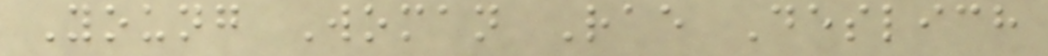Young Woman Rae Deslich
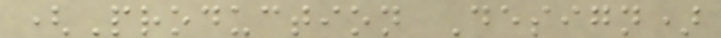(Production Design)
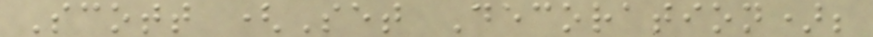Scott (Set Decoration);
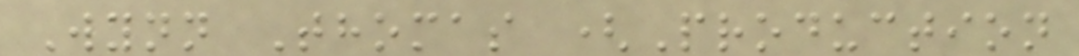Wynn Thomas (Production
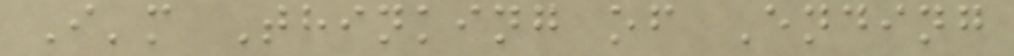I'm Thinking of Ending
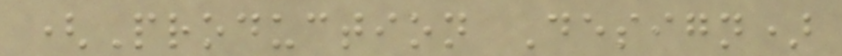(Production Design)
